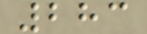283
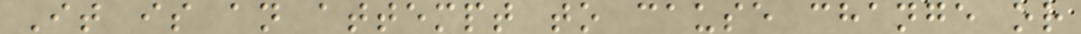It is an attempt to cause change or
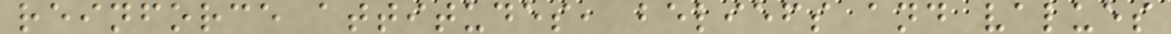reinforce attitudes, beliefs and values
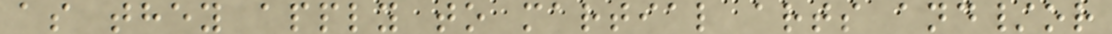as they apply to martial arts and/or
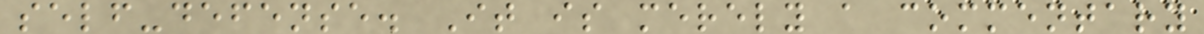self-defense. It is merely a commentary
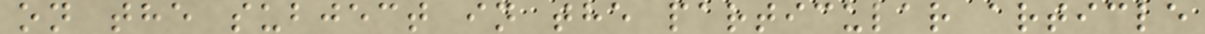on the subject in the particular article
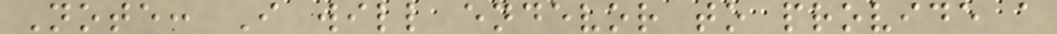Note: I will endevor to provide a
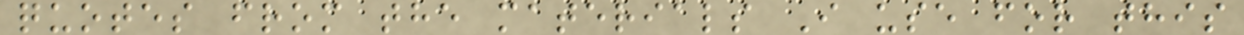quotes from the materials I use for this
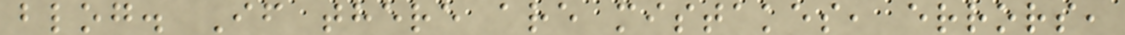blog. If there are mistakes, errors,
